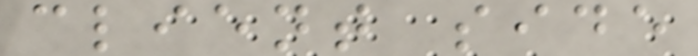client side
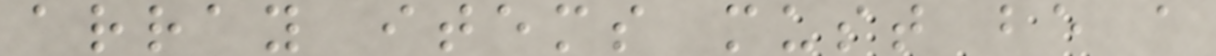array items must be a
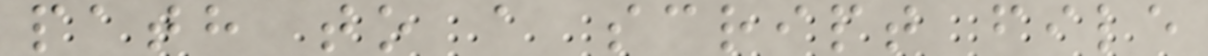path to a script file
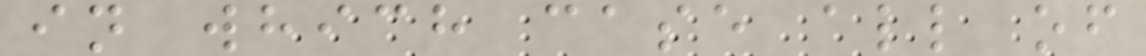in which case all of
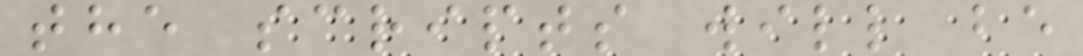the scripts will be
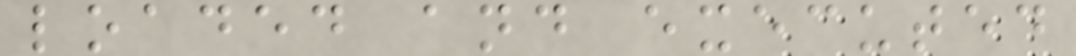loaded and executed
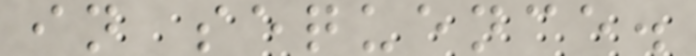in sequence.
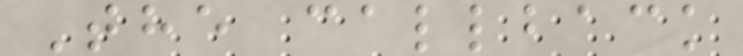The callback
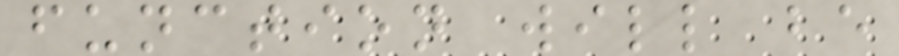function will be
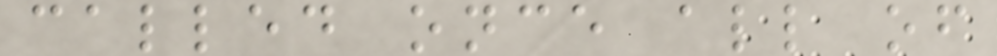called once all of
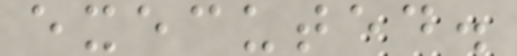executed.
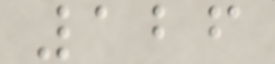126
